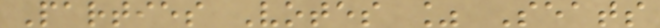Parties Votes % Seats
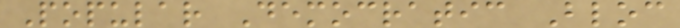Popular Democratic Bloc
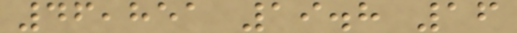46,851 19.8 16
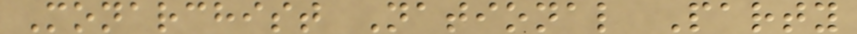Monarchist National Party
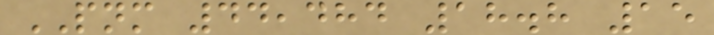PNM 44,484 18.8 15
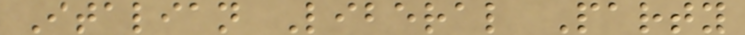Italian Liberal Party
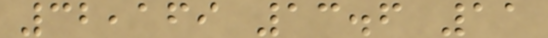32,169 13.6 11
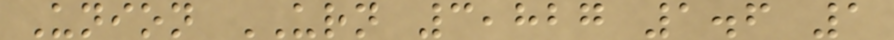Union URN 3,827 1.6 1
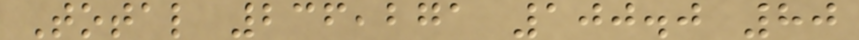Total 236,271 100.0 80
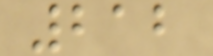212
